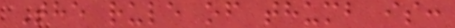The rule of thumb is:
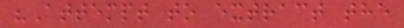"Attempt to extract the
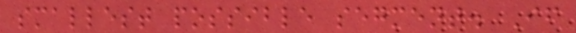smallest possible segment. If
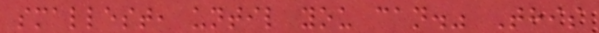smallest, until you can." This
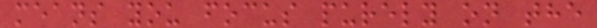means you focus purely on the
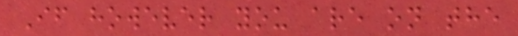If however you are on the
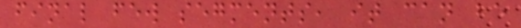final few segments, it can be
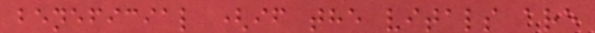beneficial (if the vitals are
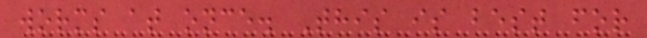worms at once. This is best for
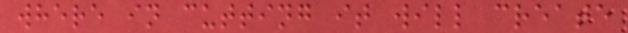where in cutting it will create
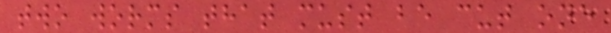two worms that must be cut one
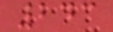243
